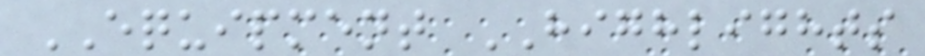EQUIPMENT HIGHLIGHTS
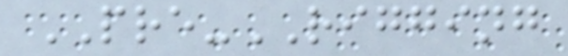PRE-RIGGING
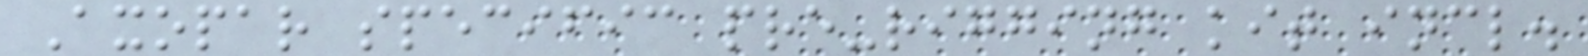Axopar specific pre-rigging kit incl.
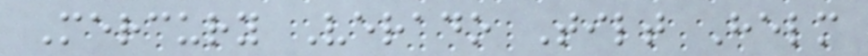Mercury Verado Tilt Helm
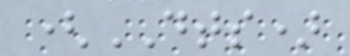(DTS)
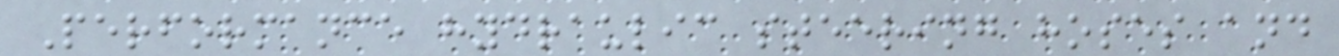Performance hydraulic steering hoses and
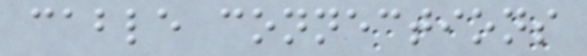cable connections
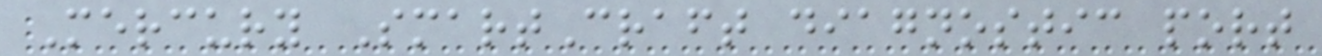Mercury SmartCraft diagnostic port
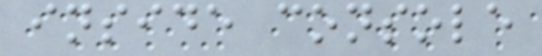inside console
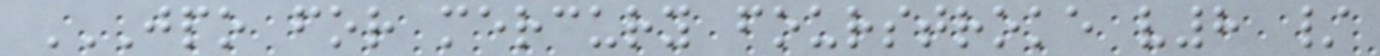JPO FOR MERCURY FOURSTROKE V8 /
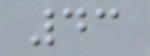43
